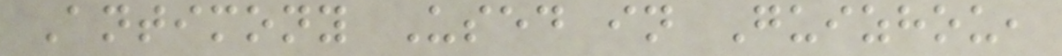Antimony Used in Guizhou,
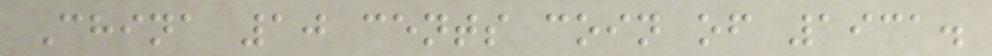China 10 cents coin of 1931.
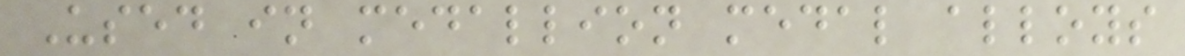Used in medallion medal alloys
